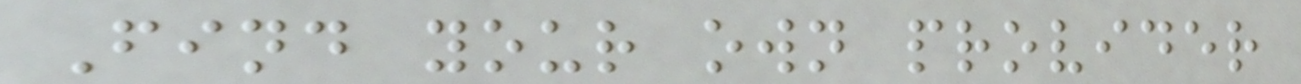Find your own provider
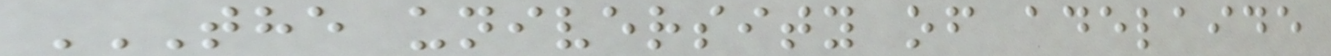THE UNIVERSITY OF ADELAIDE
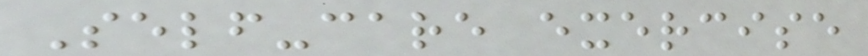Self-care exercise
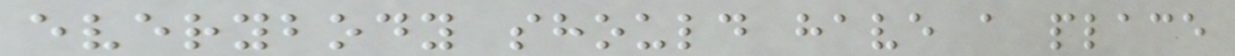everybody should have a place
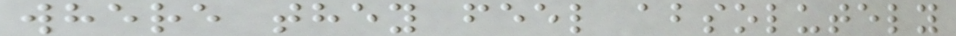where they feel absolutely
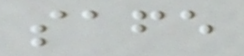safe
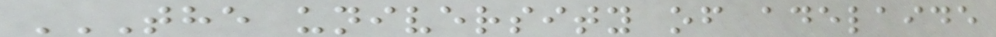THE UNIVERSITY OF ADELAIDE
